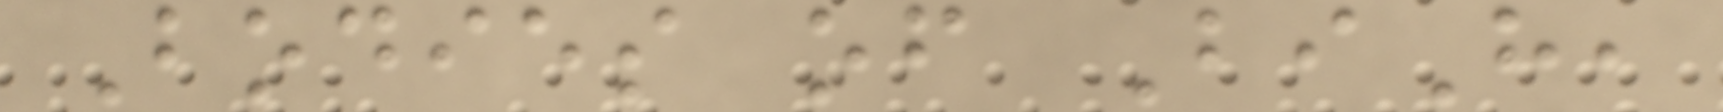Bodies of BiH,
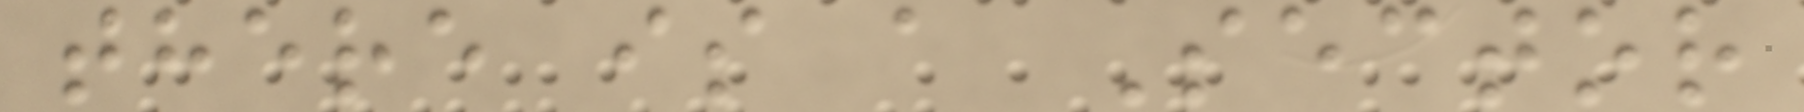there is a Sector
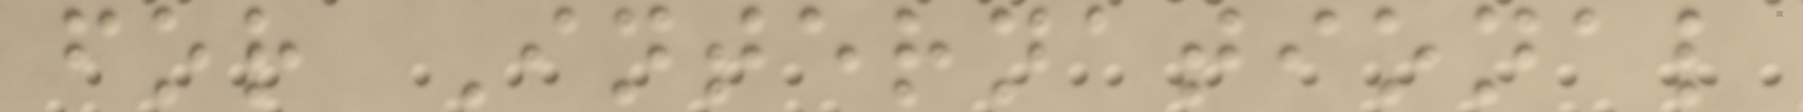for International
